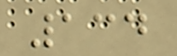134
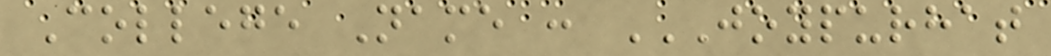College Name : JOYPURHAT
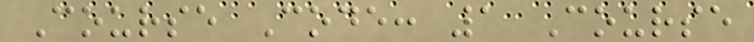Course Code: 1 Course
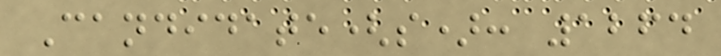Candidate(s): 1264
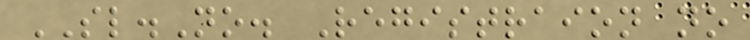SL.No. Registraion no
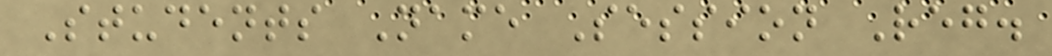Students Name Session Reg.
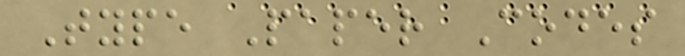Type Paper Codes
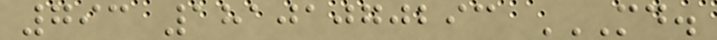793 18101070293 MD.
